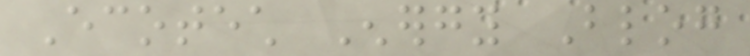Ecotech Energy Blog
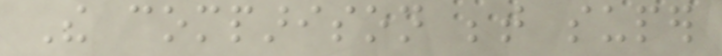The comparison between super
